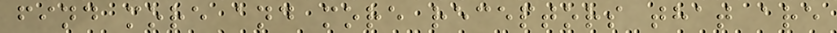find more and more receptors that are
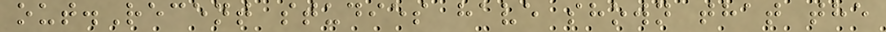out.Recent studies have shown that the
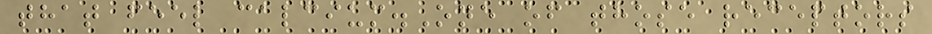that feel calcium.One of those receptors
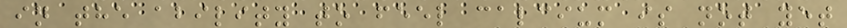in the ability to feel calcium is not yet
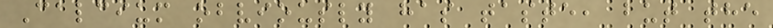Calcium obviously has taste, but the
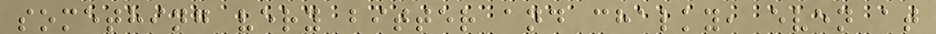something very bitter and chalky, even at
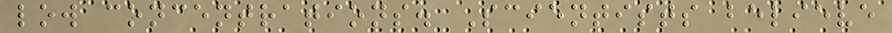low concentrations. Scientists believe
